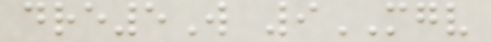dre5W 9MGV
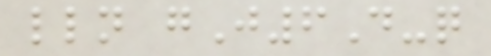lln gJ6D-q
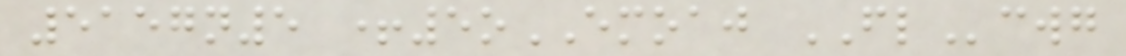5157n5 +5oEMOAJ FLcwg
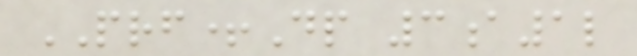PRF+Dp 3a1l
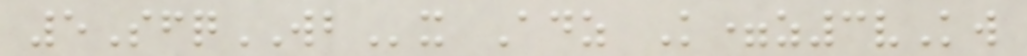5SfqWBx Adz K=z3vKw
